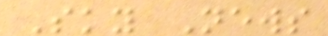Sky News
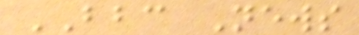BBC News
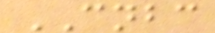CNBC
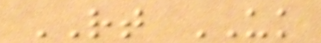RT UK
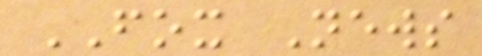FOX News
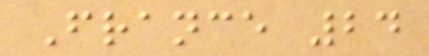France 24
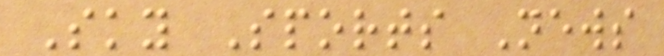Sky Sports News
